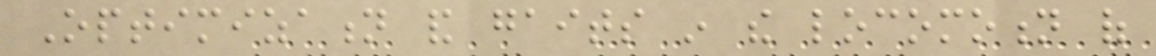Optimization and gaits in the locomotion of
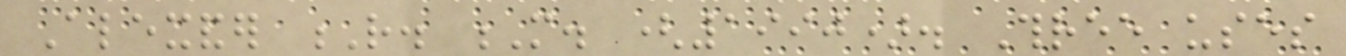Alexander R. M. (1990). Three uses
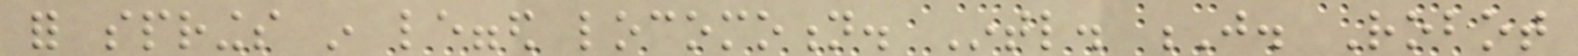for springs in legged locomotion. Intl. J. Robot
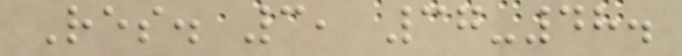Res. 3, 37-48.
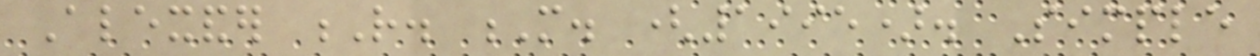Alexander R. M. (1995). Simple
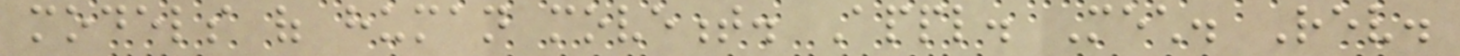models of human movement. Appl. Mech. Rev.
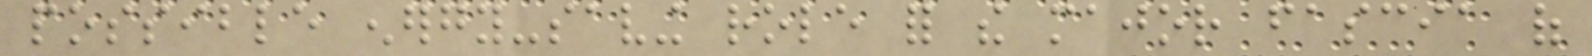possible energy-saving role for the major fascia of
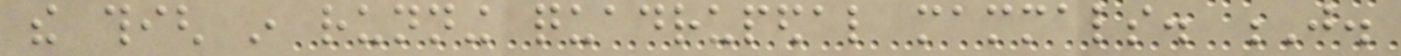the thigh in running quadrupedal mammals. J.
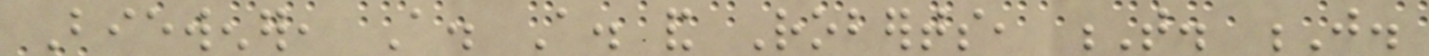Biewener, A. A. and Roberts, T. J.
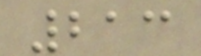213
